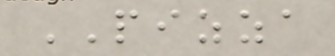PIZZA
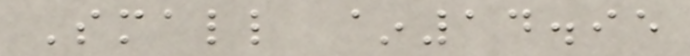Small ~14.95
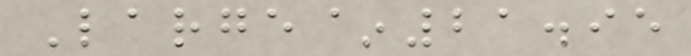Large~21.95
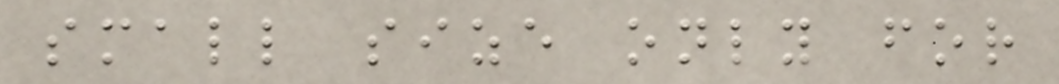small size only for
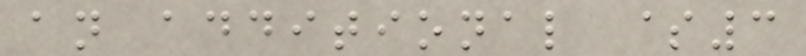an additional $3
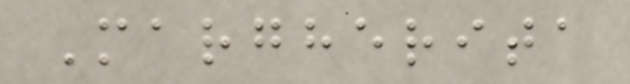Margherita
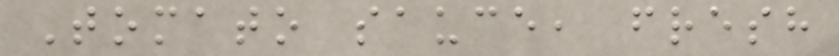Tomato sauce, fresh
